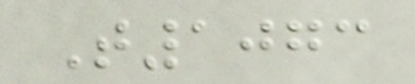T1073
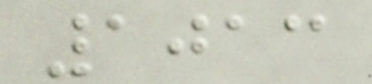1013
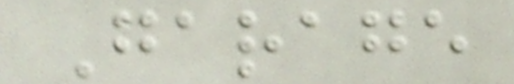Garage
